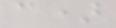c)
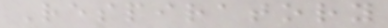Respiratory
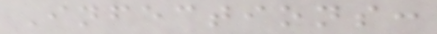Infections:
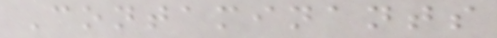Contaminants
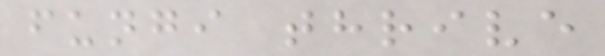fungi thrive
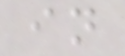in
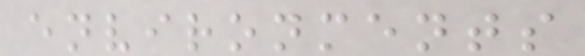environments
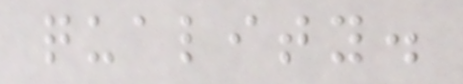quality.
